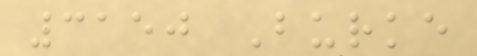3150 Burke
